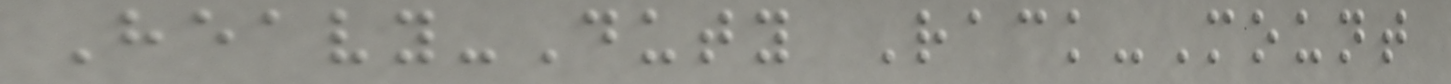Heavy-Duty Rack-Mount
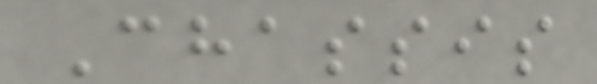Chassis
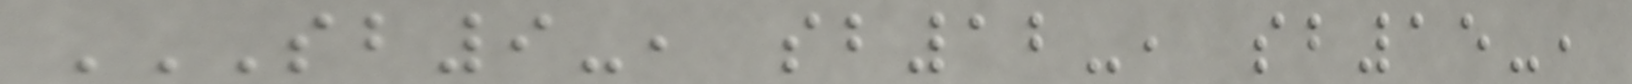SB9-, SB12-, SB15-,
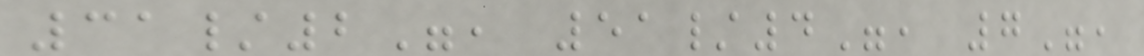31/2", 51/4", 7",
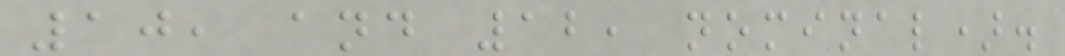10, and 12, nominal).
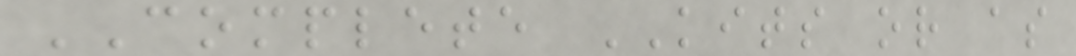COMPLETE KITS or as
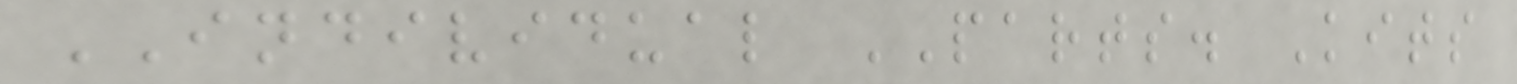INDIVIDUAL PARTS. Kits
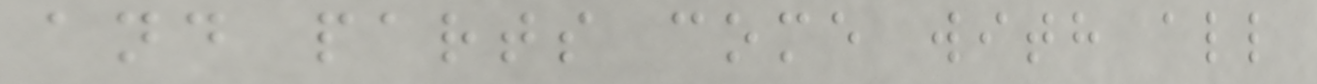and parts come with all
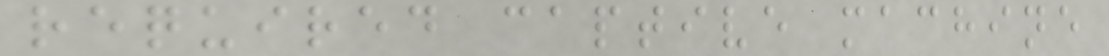required captive machine
